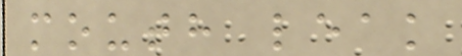mouth leak
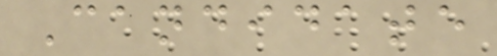Candidate
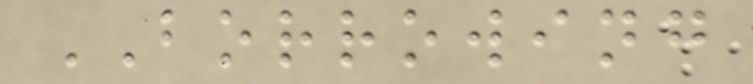BORROWING
